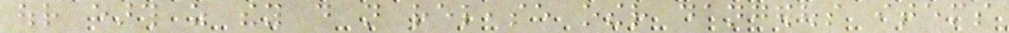our earth as they do not release other dangerous items
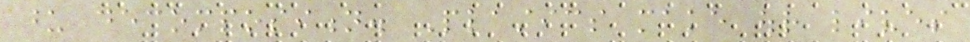upon decomposition. Plastics make our lives
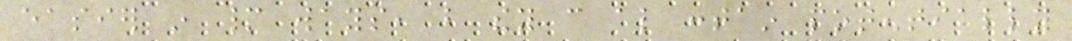easier in many ways, but they can also contain potentially
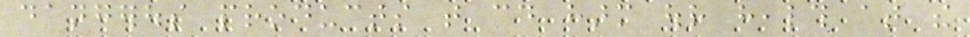dangerous products that could harm our health at the
